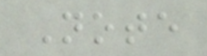Note
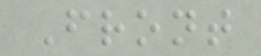Front
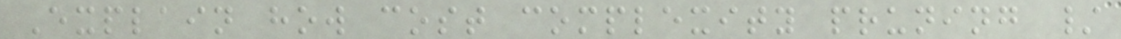Explain how cost complexity pruning /
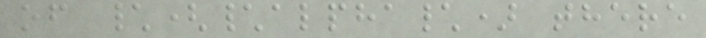of \(\alpha\) there
